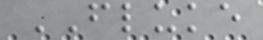FLUKE
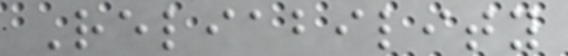Reliability
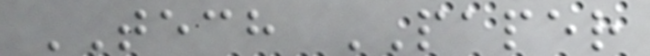TECH PAPER
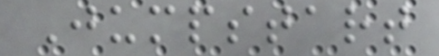Jumpstart
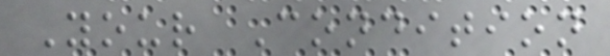Your Condition
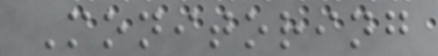Monitoring
